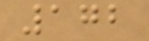172
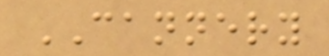CANNERY
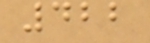422
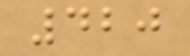420
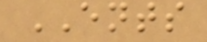ENTS
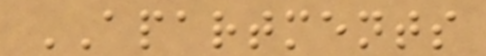APARTMENTS
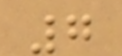7
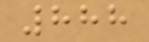888
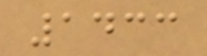1433
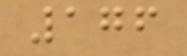176
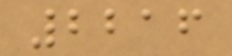2216
